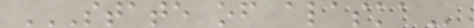STATE OF ALASKA
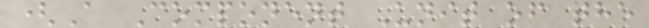(A Component Unit of the
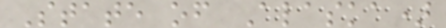State of Alaska)
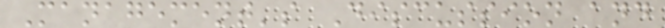Management's Discussion and
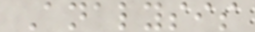Analysis
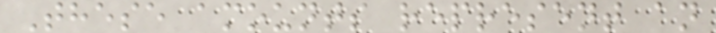These amounts represent an
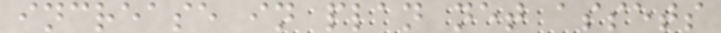increase in plan net assets
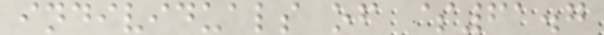individuals of $61.7
